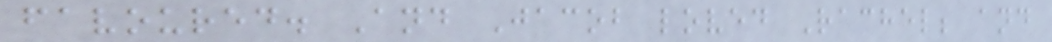favoured. And Jacob loved Rachel; and
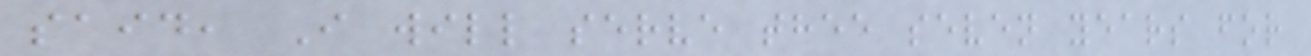said, I will serve thee seven years for
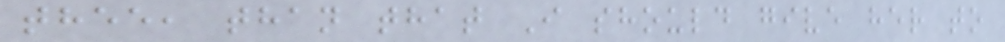thee, than that I should give her to
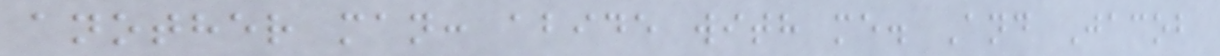another man: abide with me. And Jacob
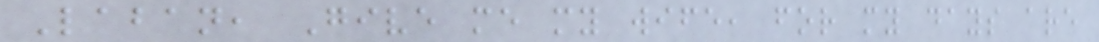Laban, Give me my wife, for my days are
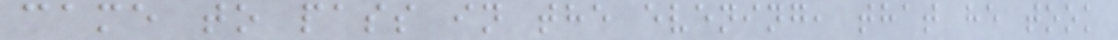came to pass in the evening, that he took
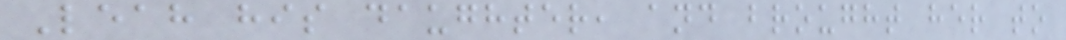Leah his daughter, and brought her to
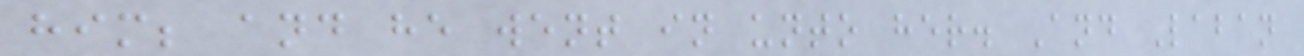him; and he went in unto her. And Laban
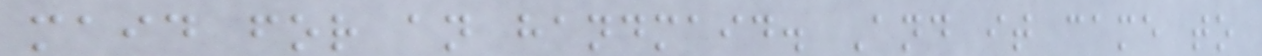maid for an handmaid. And it came to
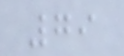79
